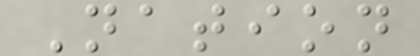Nation
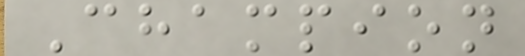Champion
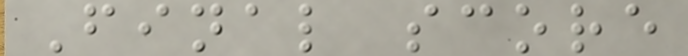Final score
